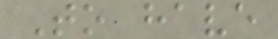To have
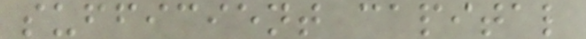sufficient capital
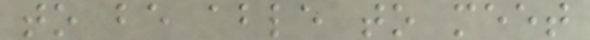to be able to meet
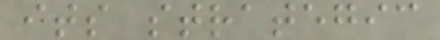its strategic
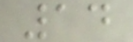14
